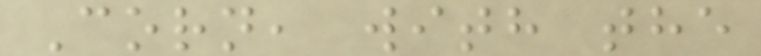Corn, with the
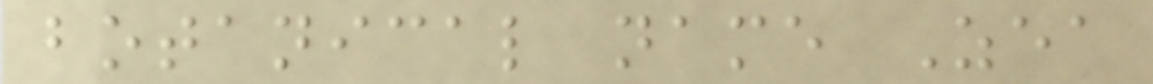botanical name Zea
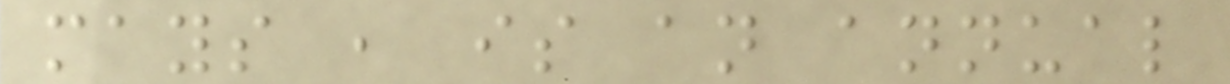mays , is an annual
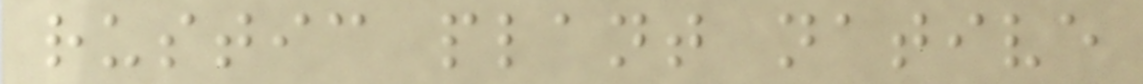rustic plant native
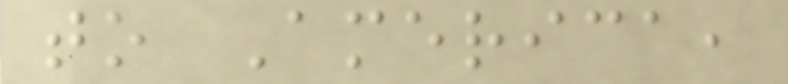to America,
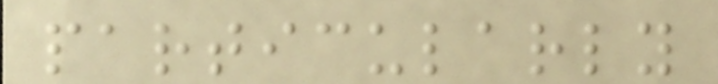particularly
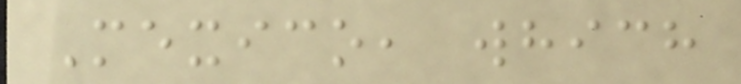Mexico, which
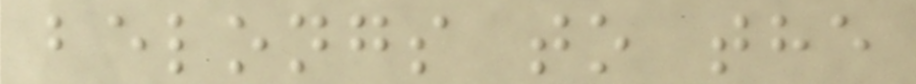belongs to the
